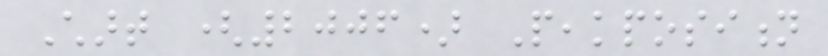Chart (2006) Peakposition
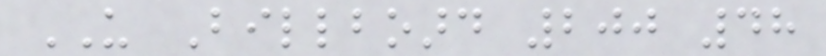US Billboard 200 48
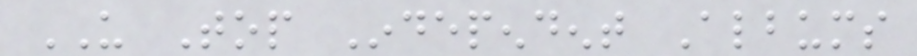US Top Independent Albums
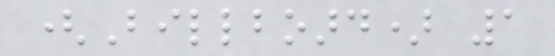(Billboard) 1
